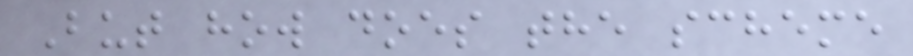But how does the scheme
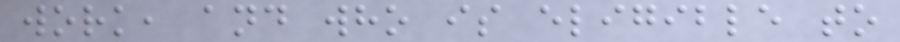work, and who is eligible to
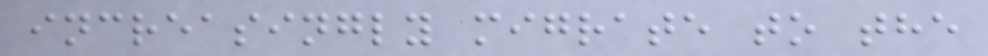increasingly migrate to the
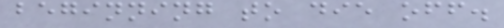beginning to die off.
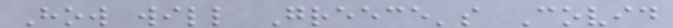How will Greece's Covid
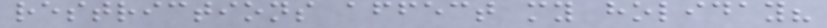restrictions affect my holiday?
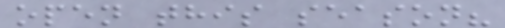open this season?
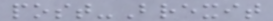post-Brexit
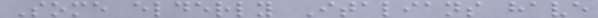Some elderly Italians have
